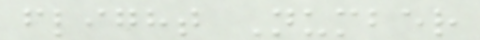flight Number
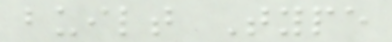built Type
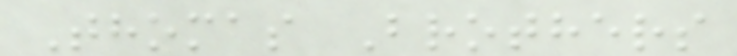Thomas Brothers
